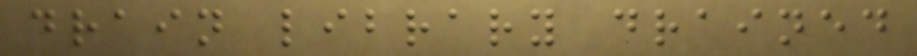drain library drained
